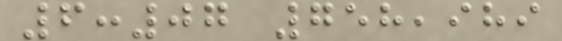6:07 758,989
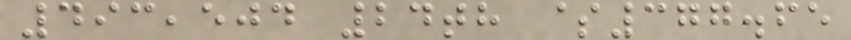493,504 24th $377.65
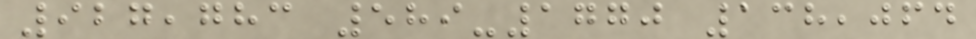927,783 589-1770 138,064
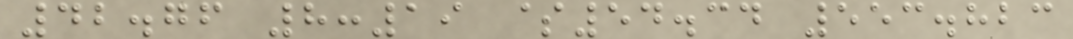42.76 8:19 $54.34 553.823
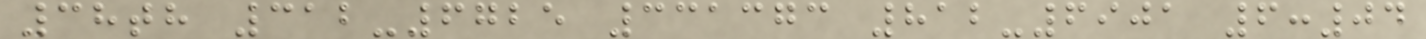38th 312-6725 331373 812-6901 6:04
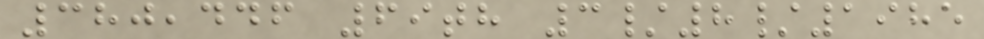380,446 69th 3/8/1985
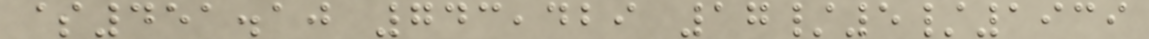$451.10 743,429 17/5/1939
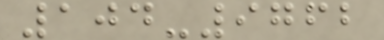104-9762
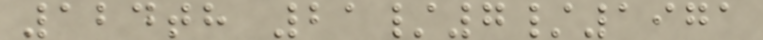124th 21/7/1971
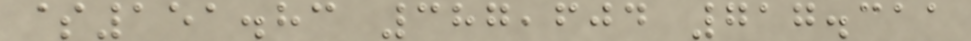$151.83 387,604 717.311
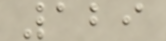129
